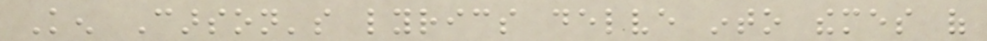Ken Carson's lyrics delve into themes of
